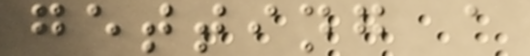getting a
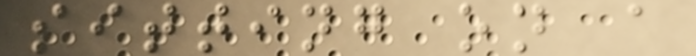sitting on a
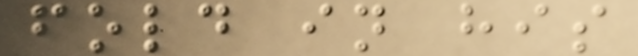fold in his
